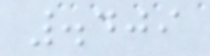.409
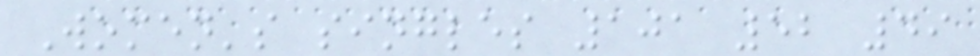Women's singles 101 52 49
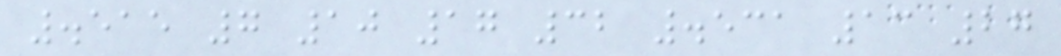.515 7 10 17 32 .531 13 27
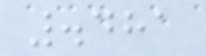.481
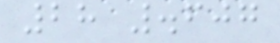28 .607
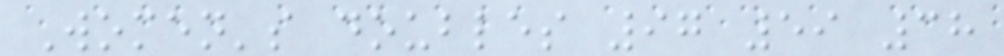Women's doubles 97 59 38
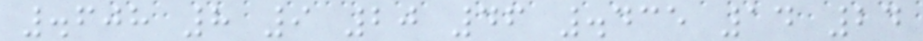.608 8 9 20 46 .435 14 24
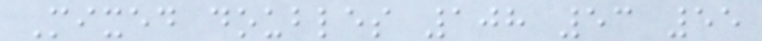Mixed doubles 108 53 55
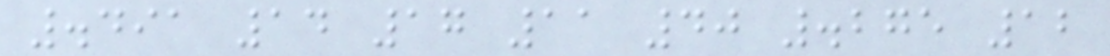.491 14 17 11 40 .275 12
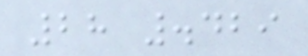28 .429
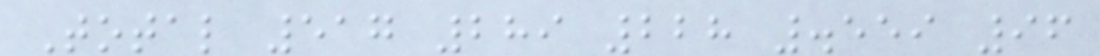Total 517 289 228 .559 96
